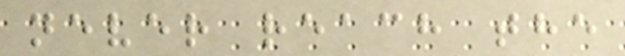never reach the
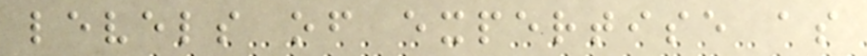levels of expertise as
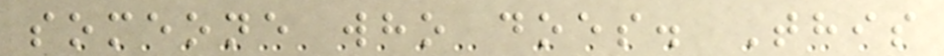someone who does. This
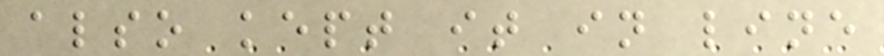also kept it in line
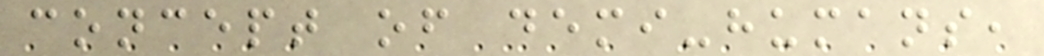concept of demi-humans,
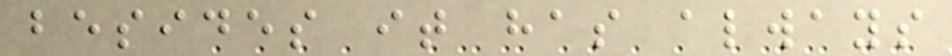besides it has always
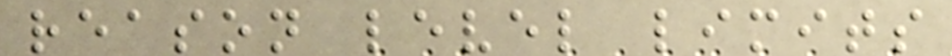reason level limits
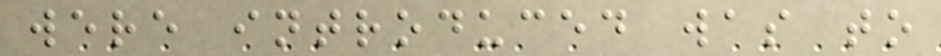were introduced was to
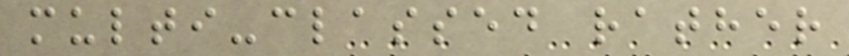multi-classed rather
